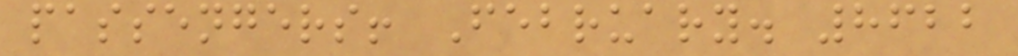passengers! February. 8622
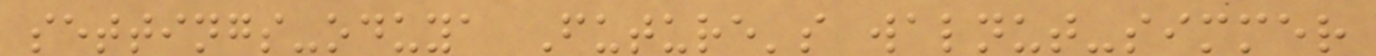settings-oduya Future's walnut-simmer
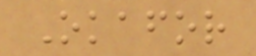Okafor
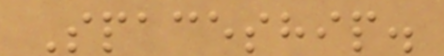Spaceship.
